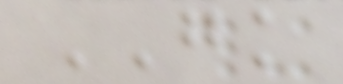GK
